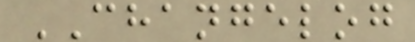CHANGELOG
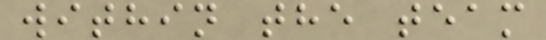within the team
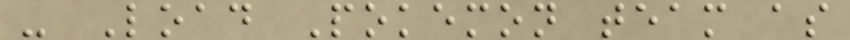- Load Pokemon team as
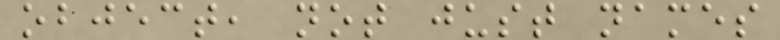object, not just names
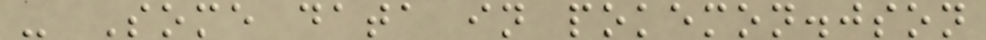- Some data in pokemon.json
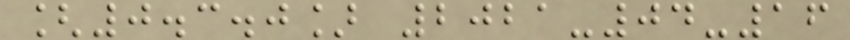[0.3.0] 2021-04-16
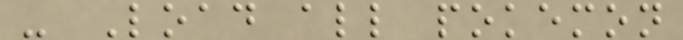- Load all pokemon
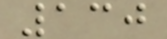130
